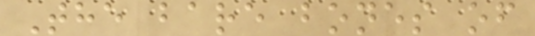The bare bones of
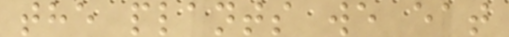the plants we eat
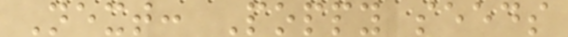Next: Poppy seeds
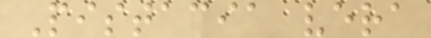Pistacia vera
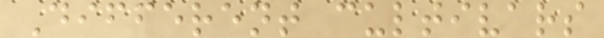Different cultivars
